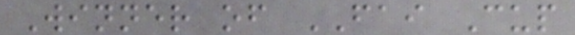Winner of FAI Cup
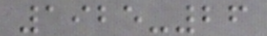1925-26
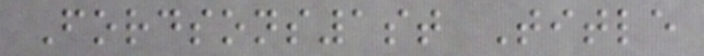Fordsons1st Title
